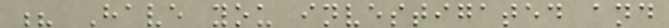? Have you investigated and
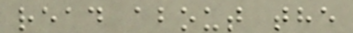read about the
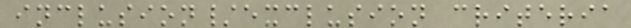inclusion/exclusion criteria
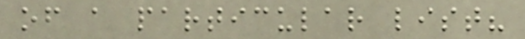of a particular list?
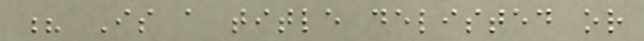? Is a title delisted or
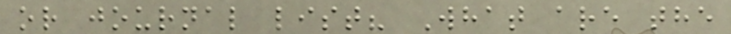or journal list? What are the
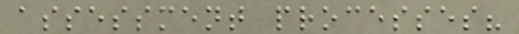assessment processes?
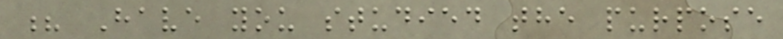? Have you studied the purpose
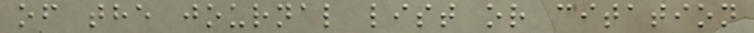of the journal list or citation
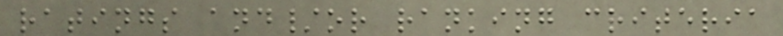ratings and/or ranking criteria
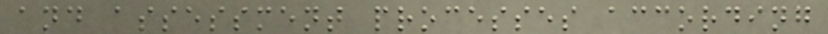and assessment processes according
